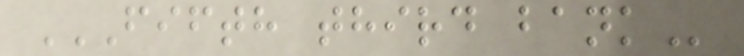FIFTH THIRD BANK
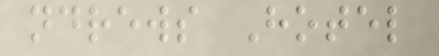ndrews Hotel
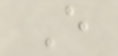E
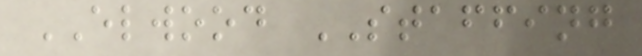ELWOOD STAFFING
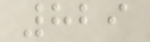829
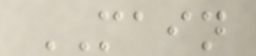MAIN
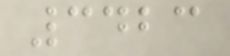3423
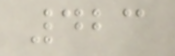423
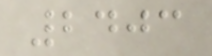2403
